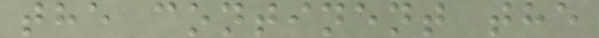the continent the
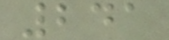241
